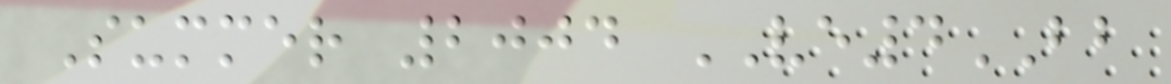Summer 2004 VE4BB
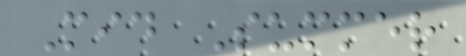Mid Summer
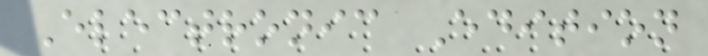Electronic Edition
